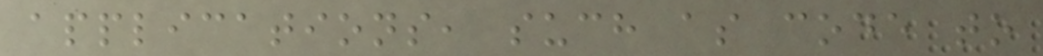applications, such as code to
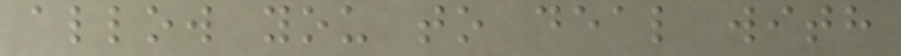allow you to deal with
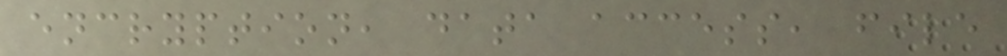encryption, data access, file
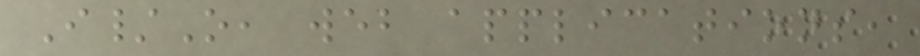I/O, web applications,
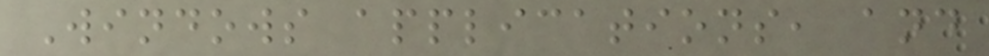Windows applications, and
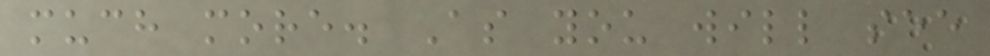much more. As you will see
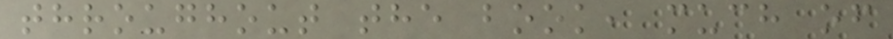throughout the book, much of
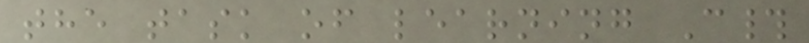the task of learning C#
